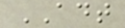ADT
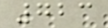723
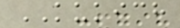KUKICH
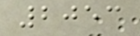2053
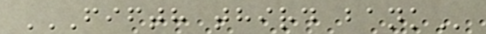FIFTH THIRD BANK
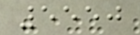5550
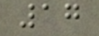17
